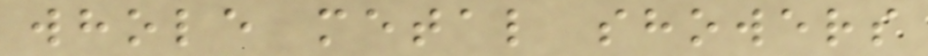whole metal showers
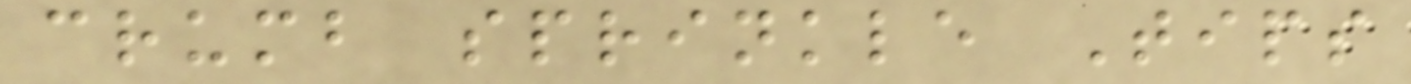crumb sprinkle Tips
